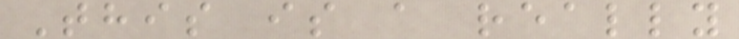This is a really
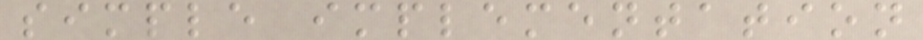simple implementation
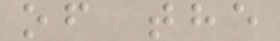of the
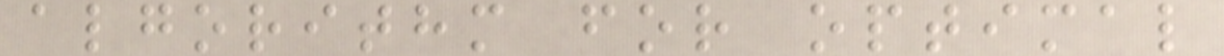algorithm for optimal
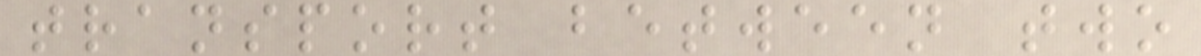transport between two
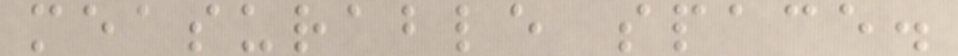measurable space.
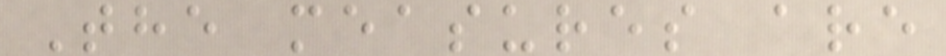The measures are
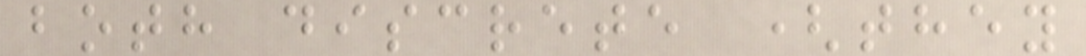both discrete (they
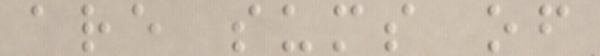are sums of
